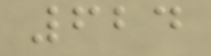624
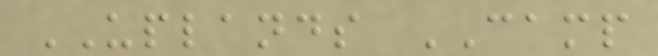UPLANDS CAMP
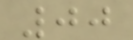00
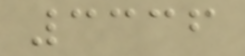3336
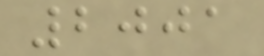2001
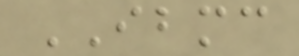IBMC
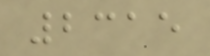2315
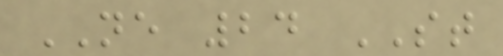NE 24 ST
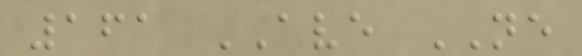161 AVE NE
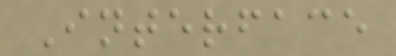Interface
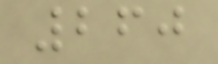260
